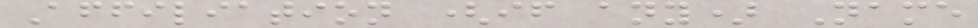Affiliation (if any) Name
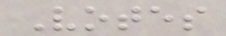Votes
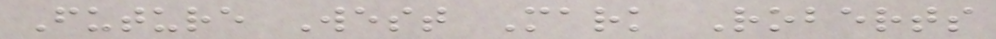Future West Mark Roberts
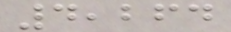4,264
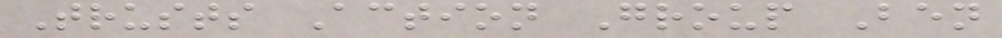Trusts Action Group Ben
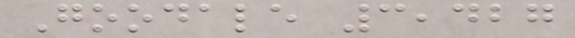Goodale 3,427
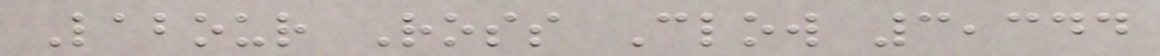Labour Ross Clow 3,344
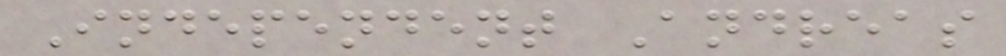Independent Andreas
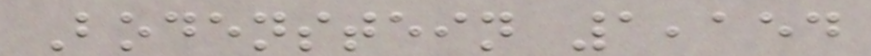Bodenstein 1,154
